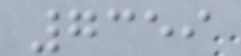7359
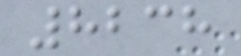8238
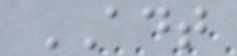ADT
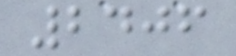2406
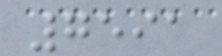7591
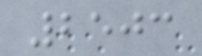2503
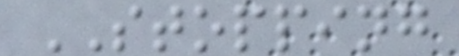STOPPING
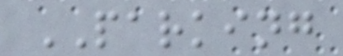PARKING
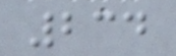234
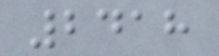2418
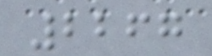2267
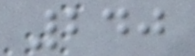240
